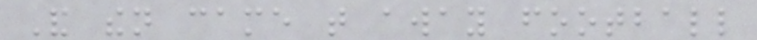And then came that away football
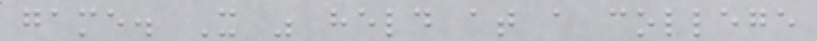game. It was held at a college
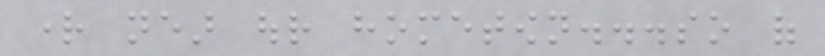right near our hometown...so of
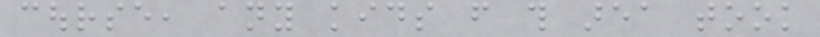course, any kids from this area took
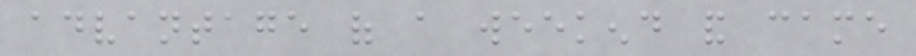advantage of a weekend and came
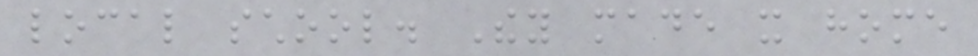local school. They made it home
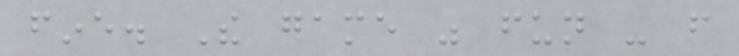fine. The game was fun - from
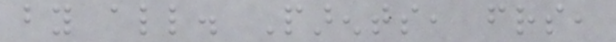by all. Parents, friends,
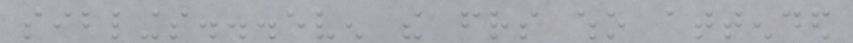siblings...even the friends who attended
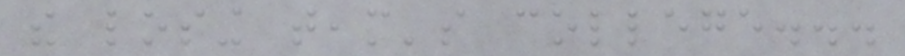the losing team's college...
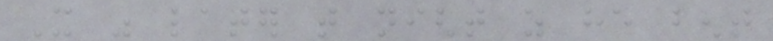It was later that night as he bent
